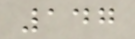147
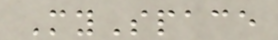MySpace
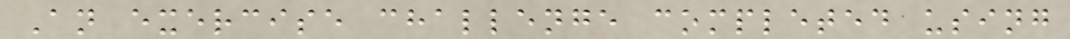An exercise challenge completed using
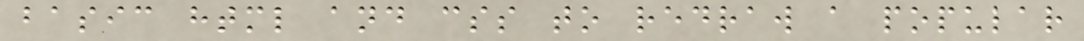basic html and css to redraw a popular
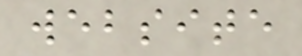website
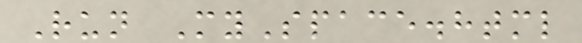Run MySpace.html
